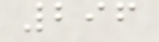296
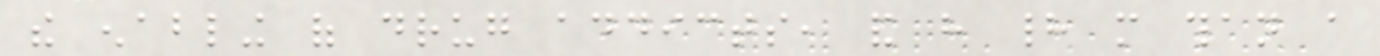the enabling of drug addicts, and have had more than a
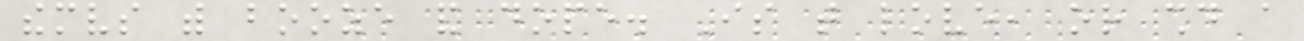themselves with booze and dope. Is that love, or should a
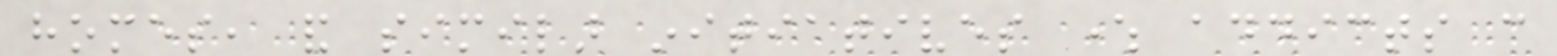homes, and similar initiatives where addicts can
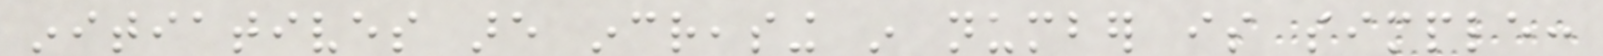initiatives are increasing in number is simple:
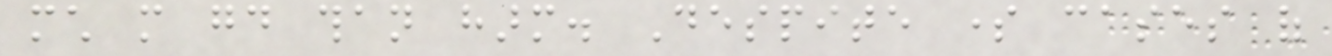much more good than harm. Despite some cases of
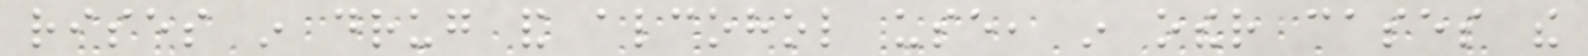rises in drug and alcohol use, in other cases the
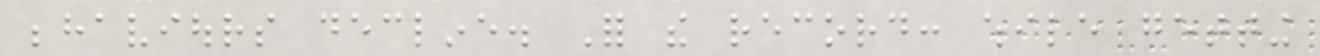behaviours decline. For the record: while getting
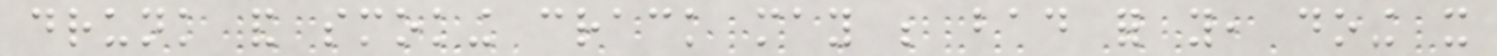drunk and smoking crack may be bad for you, doing it
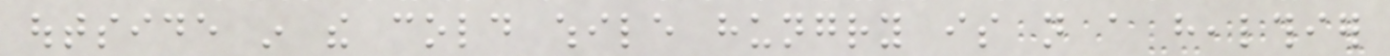outside in the cold while hungry is not a healthier
